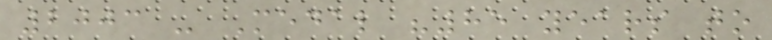2003 - Medal "85 years to
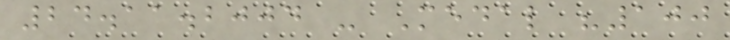24.11.2004 - Medal "100
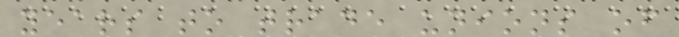years to trade unions of
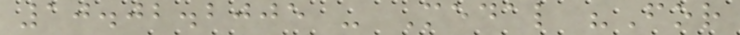10.02.2005 - Medal "For
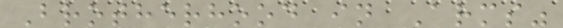Brotherhood in Arms"
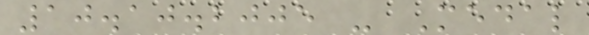10.10.2005 - Medal
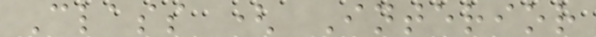Class ( Interior
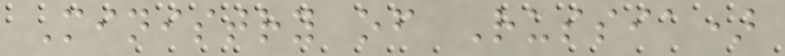Ministry of Russia)
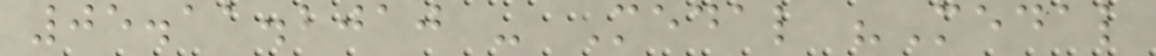05.11.2010 - Medal "Medal
